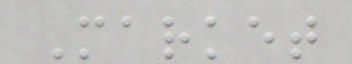Market
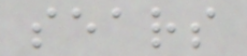sears
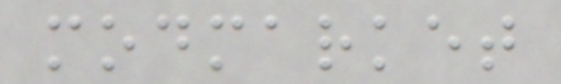modmarket
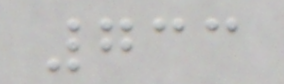733
